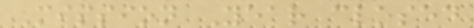Mission Year closed
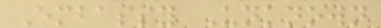Embassy Unknown
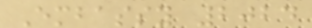Embassy 2024
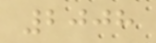2008
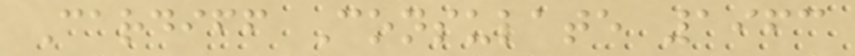Cardiff Consulate 1963
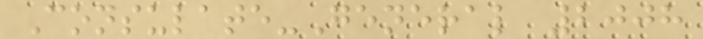Consulate-General 2008
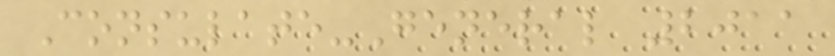Consulate-General 2011
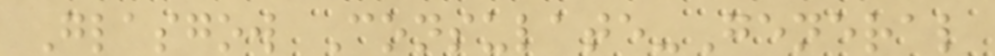Glasgow Consulate-General
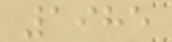1985
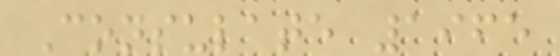Consulate 1965
